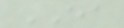EA
